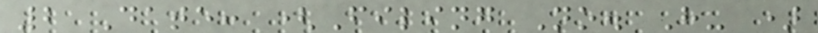2 Date: (Filing No. H- )
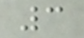3
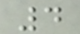4
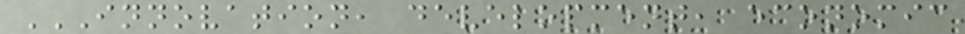INNOVATION, DEVELOPMENT, ECONOMIC
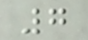7
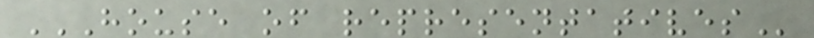HOUSE OF REPRESENTATIVES
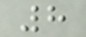8
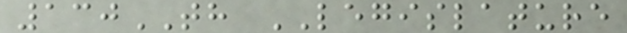130TH LEGISLATURE
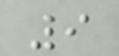9
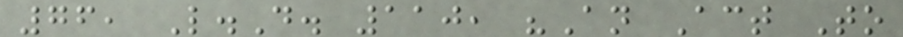76, L.D. 110, "An Act To
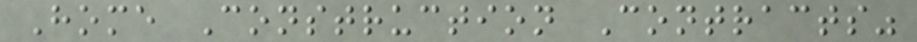Home Construction Contracts"
